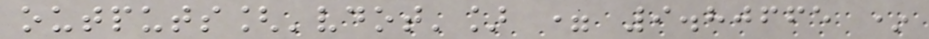outputs['vdot'] = 9.80665 *
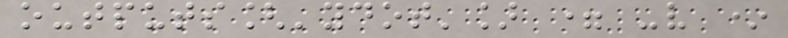outputs['ydot'] = -v *
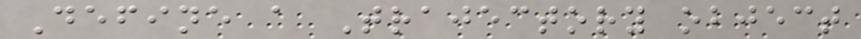Define a Trajectory object
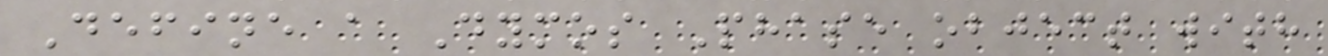Define a Dymos Phase object with
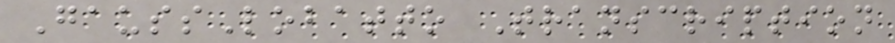GaussLobatto Transcription
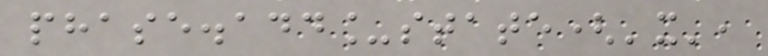phase.add_state('x',
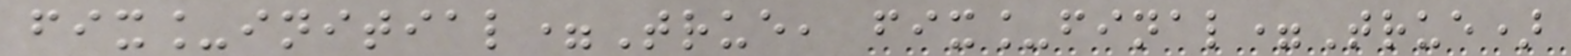fix_initial=True, fix_final=True)
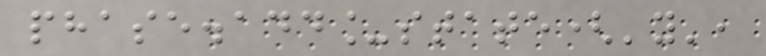phase.add_state('y',
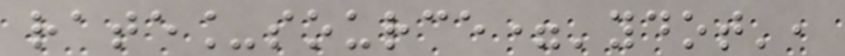rate_source='ydot',
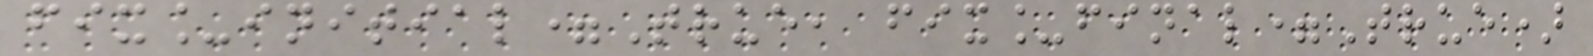fix_initial=True, fix_final=True)
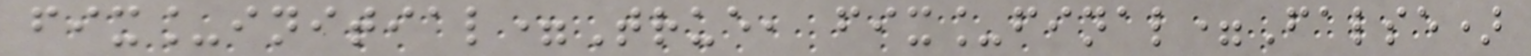fix_initial=True, fix_final=False)
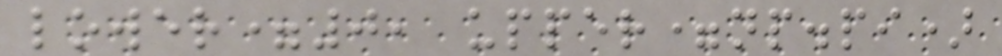lower=0, upper=np.pi)
